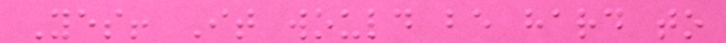Yes! It would be hard to
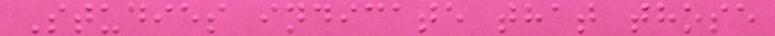Studies indicate that those
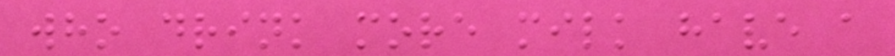who drink more milk have a
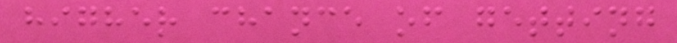higher chance of getting
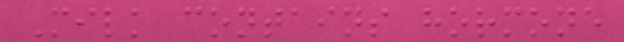Milk contains hormone
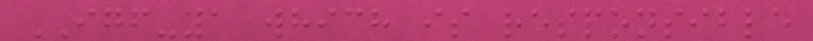IGF-1 which is responsible
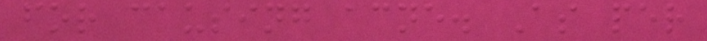for causing acne. As per
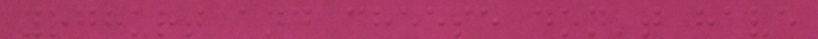yoghurt and cheese don't have
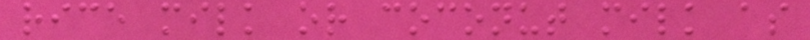rice milk or coconut milk as
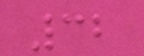32
